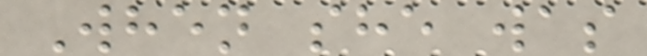When she was
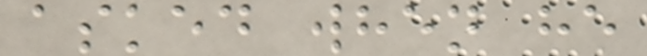asked when he
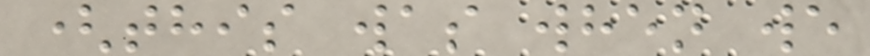(this was when we
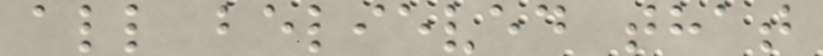all believed that
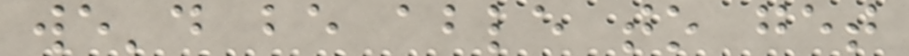we'd be able to get
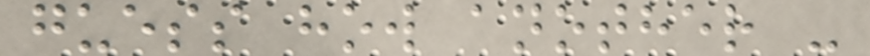guess how another -
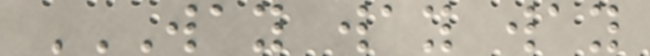WAY WAY WAY
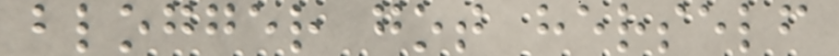blogger got herself
